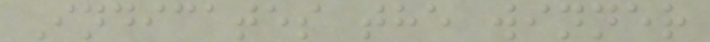Indicates the winner
